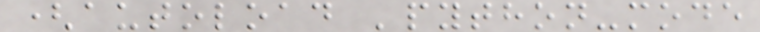(autoload 'python-mode
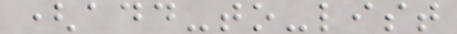(add-to-list
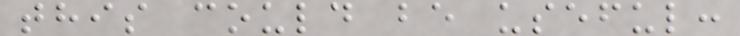this could be useful:
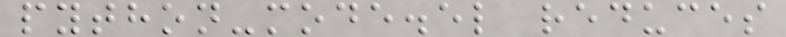python-mode.el reduces
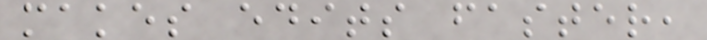makes edits faster,
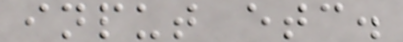input etc.
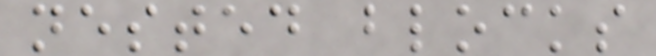nested blocks
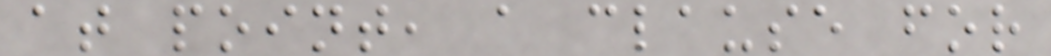at point, a clause for
